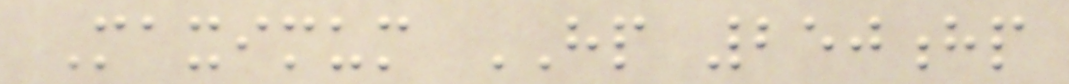Maximum HP 250hp
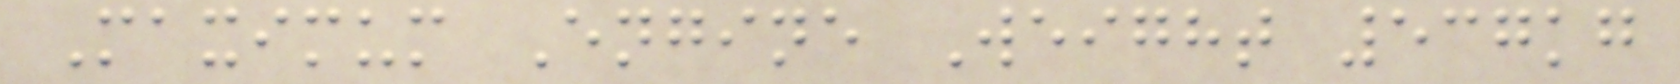Maximum Engine Weight 537kg
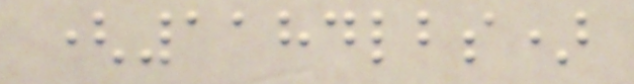(1184lbs)
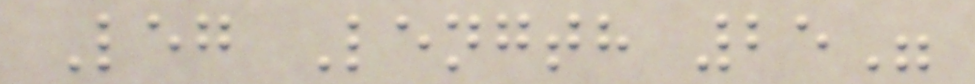Leg Length 25"
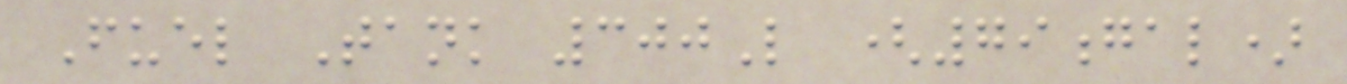Fuel Tank 300L (79gal)
